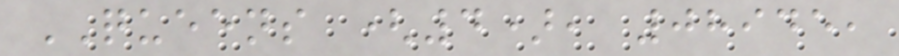QUEENS (4), 08945,
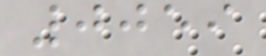0059
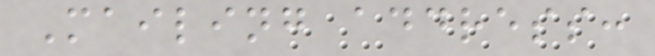Mailing address:
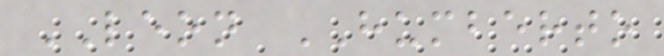LEON HUMBERTO
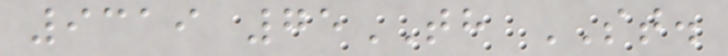9319 75TH ST.
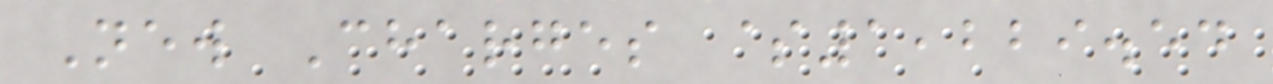New Charges $1,229.54
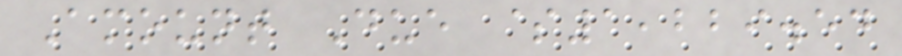Amount Due $1,229.54
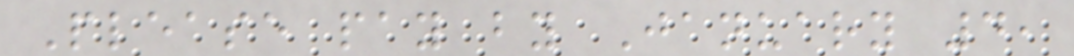Please pay by January 4,
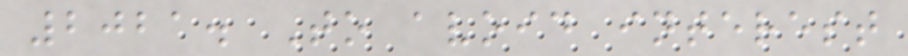2021. To avoid interest
